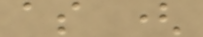as (
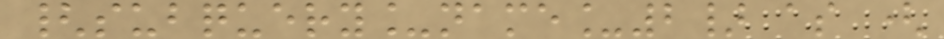{subquery_name_2} as (
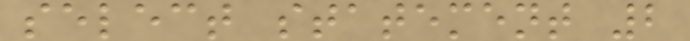select statement 2
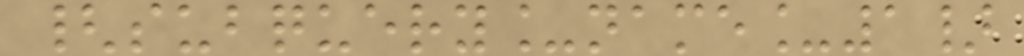{subquery_name_1}
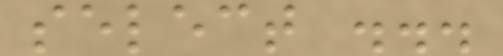select ...
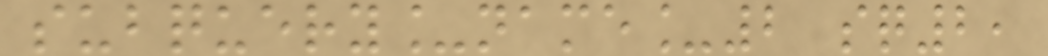subquery_name_2 sq2,
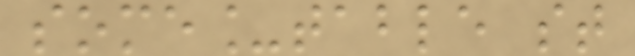some_table st
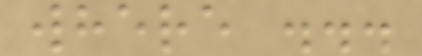where ...
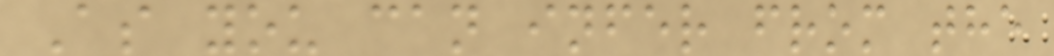As you can infer from the
